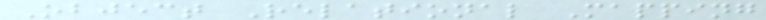Object Relational Mapping
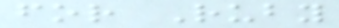for Ruby
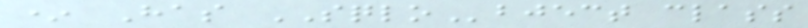* Has SQLObject class
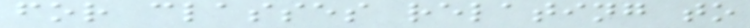for classes relating to
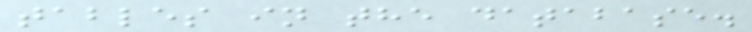tables in the database.
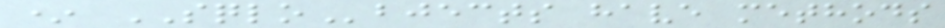* SQLObjects have methods
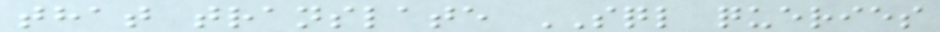that translate SQL queries
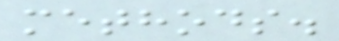methods.
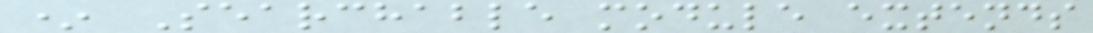* Searchable module extends
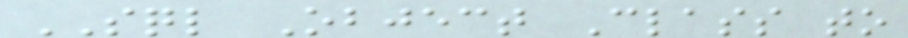SQL Object Class to
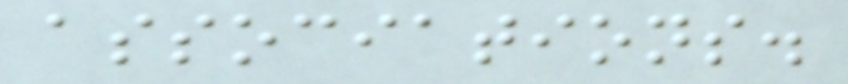associations.
